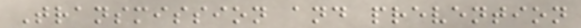Transmission and prevention
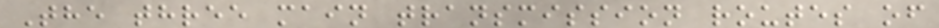The three main transmission routes of
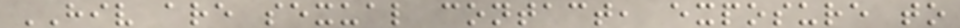HIV are sexual contact, exposure to
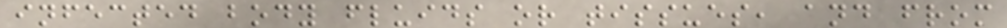infected body fluids or tissues, and from
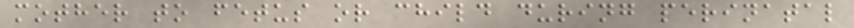mother to fetus or child during perinatal
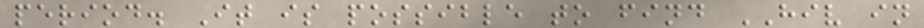period. It is possible to find HIV in
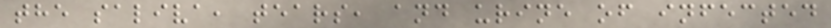the saliva, tears, and urine of infected
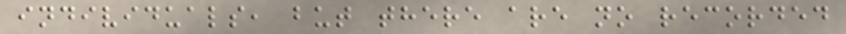individuals, but there are no recorded
